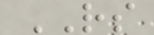RS
